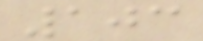103
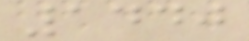1440
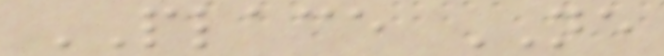PLACE NE
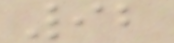92
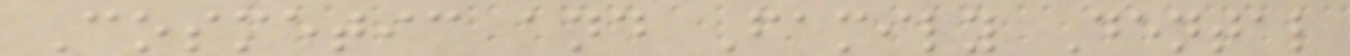Cosmetic and Family Dental
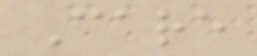Care
